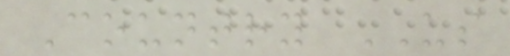Country US
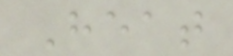Heat
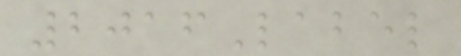2016Label
